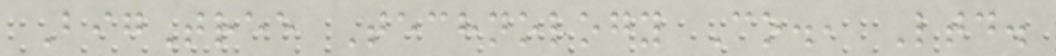BigTree Technology Co., Ltd.
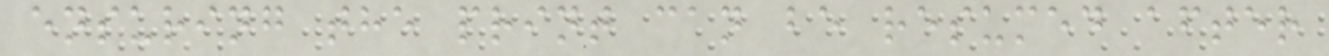ensuring the print can be resumed after
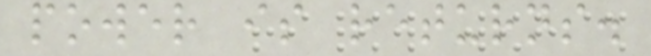power is returns.
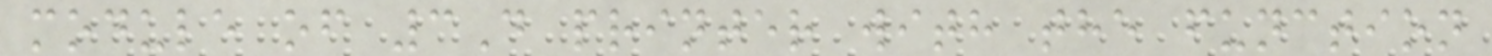module of 3D printer with the function
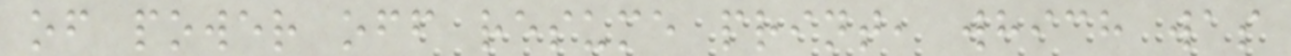of power off resume print, which was
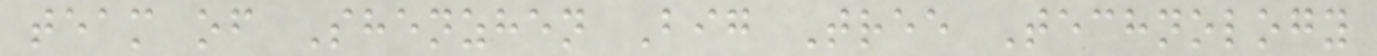team of Shenzhen Big Tree Technology
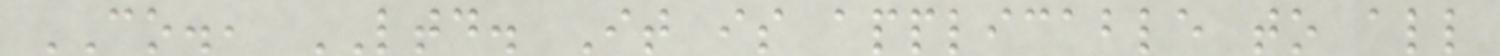CO., LTD. It is applicable to all
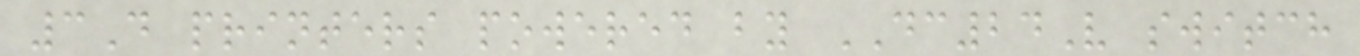3D printers powered by DC24V switch
